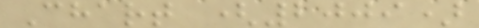Chart (2009)
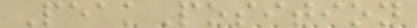PeakPosition
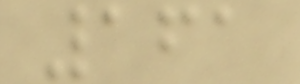161
